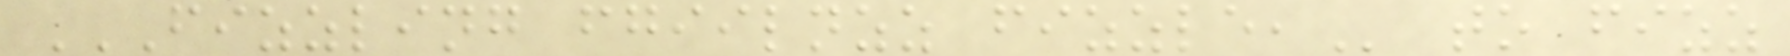FIZZLING FGIILNZZ FIZZLE, to fizz
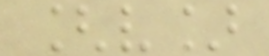[v]
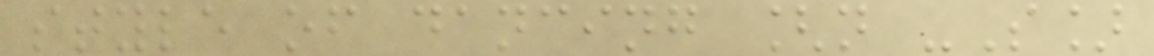style of dancing [n -S]
